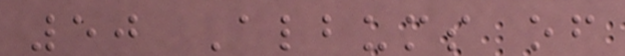50 Albums of
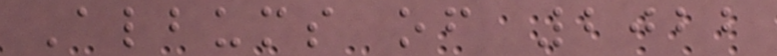Albums of 2022
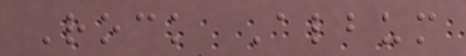Rock Album
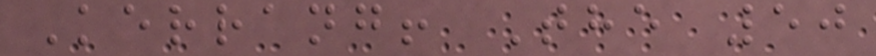Kerrang! The 50
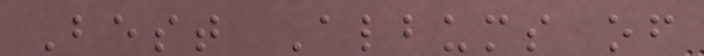Best Albums of
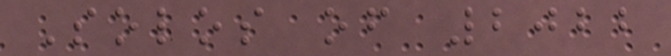Solos of 2022
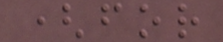(for
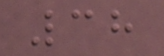38
